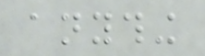anything
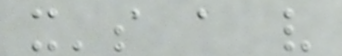it's a very
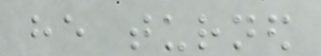he turned
